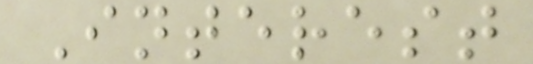Interest
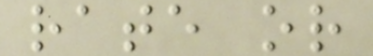rate or
